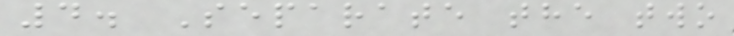4. Separate the two
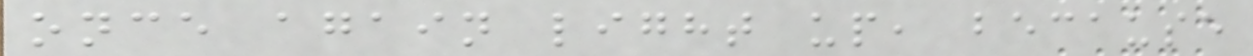once again light up, because
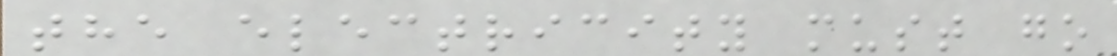the electricity must go
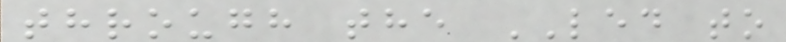through the LED to
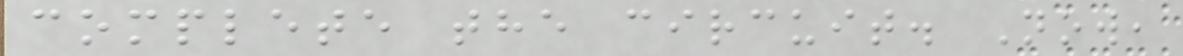complete the circuit. Now,
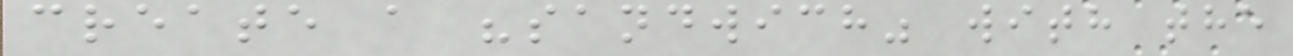create a "sandwich" with the
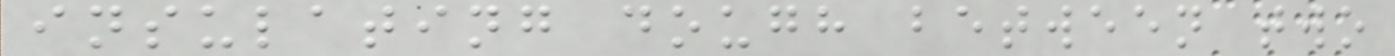insulating dough between two
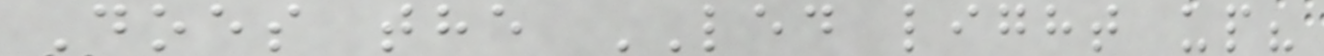Does the LED light up?
